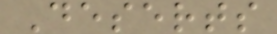Deserts
